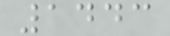1443
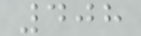408
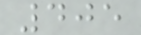405
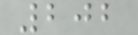202
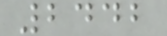2442
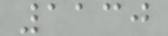1130
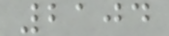2104
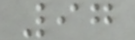97
